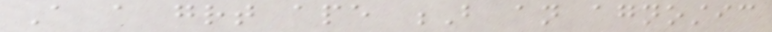A a great ape B an agnostic
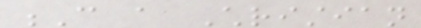C a Christian
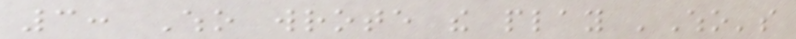3: Who wrote the play 'Who's
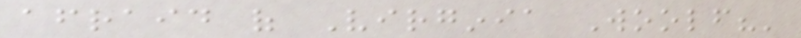afraid of Virginia Woolf?'
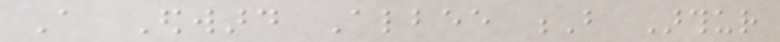A Edward Albee B Arthur
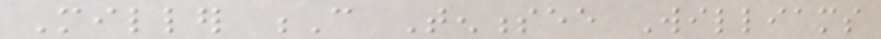Miller C Tennessee Williams
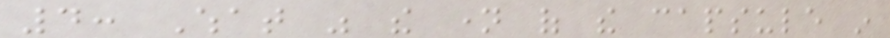4: What was the name of the capsule in
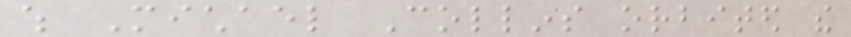which Michael Collins orbited the
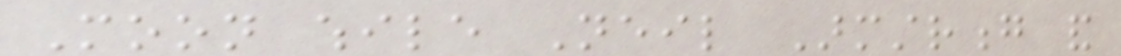Moon while Neil Armstrong and
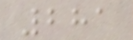281
